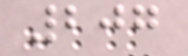207
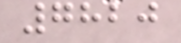7820
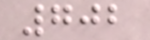702
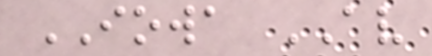IOWA AV
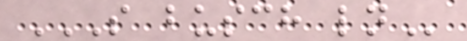S BUSCH LN
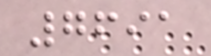7691
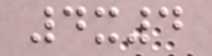4x4
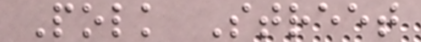Polk Street
